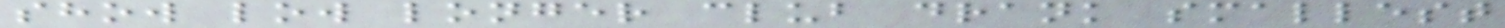show low longer club drank smallest
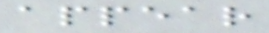appear
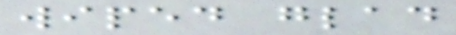wiped glad
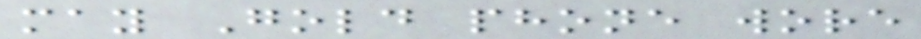may Gold phone wore
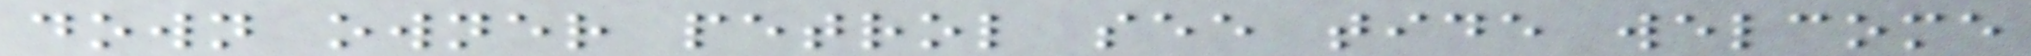down owner petrol see tide welcome
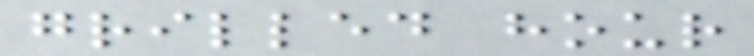grilled hour
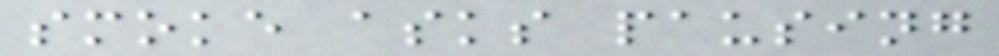smoke asks pausing
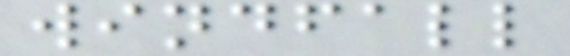windfall
